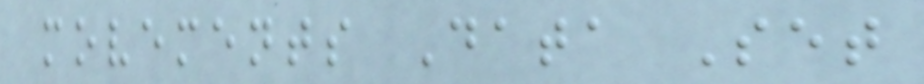movements Data Set
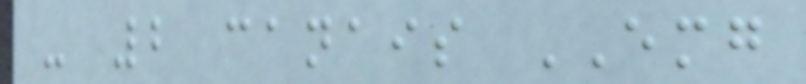- 2 canais EMG
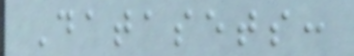Datasets:
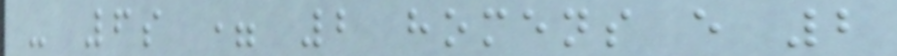- 6s = 2 homens e 2
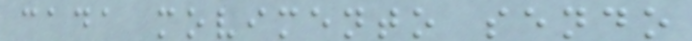cada movimento sendo
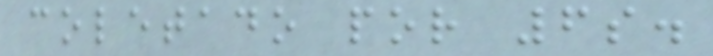coletado por 6s.
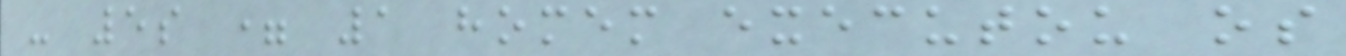- 5s = 1 homem executou os
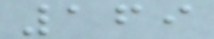169
